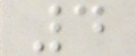4
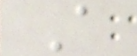A
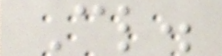Cl.
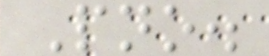Pno.
